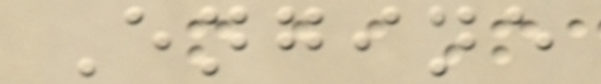Engine
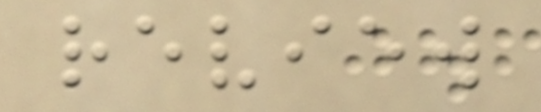review
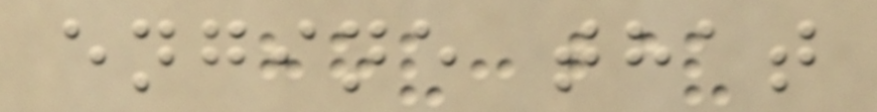engine that
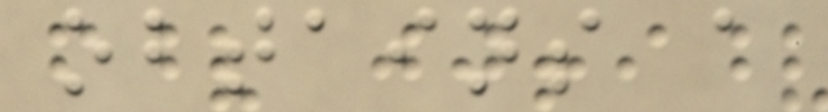obtains a
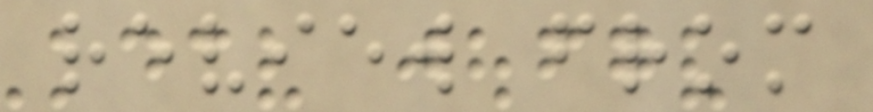review from
